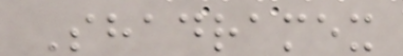Shadramex
